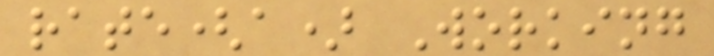rate(a) Working
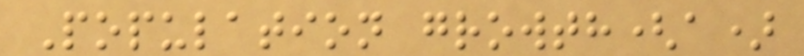Population growth(a)
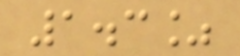1.3%
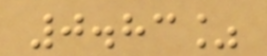0.83%
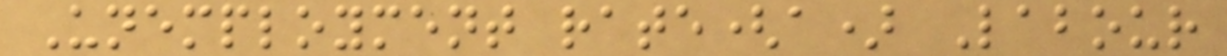Unemployment rate(a) Labour
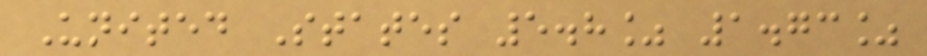United States 5.8% 1.73%
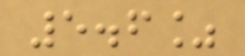5.6%
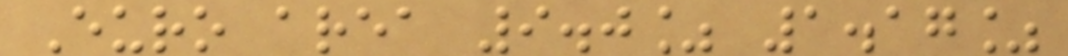Euro area 9.0% 1.17%
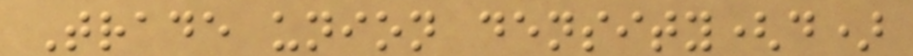Trade union density(d)
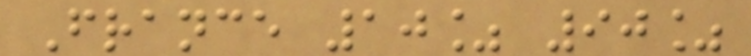France 10% 90%
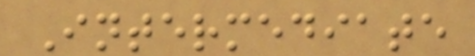Intermediate
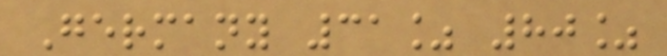Germany 31% 80%
